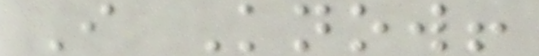I Know!
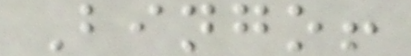Bingo!
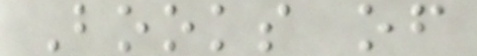Books of
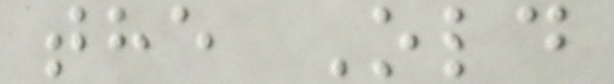the Old
